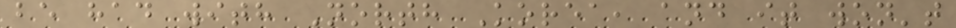be had with North Korea, and it won't
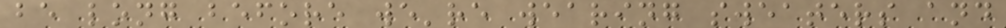be long before we're wearing sweaters and
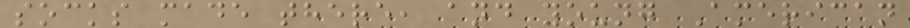socks made there, and young American
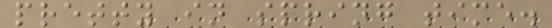pretty in spring time.
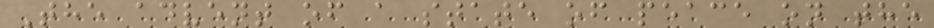The advent of a state of peace on the
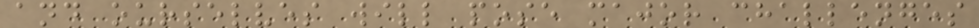and ourselves will pose major challenges
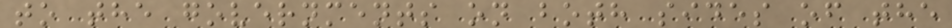to the governments on both sides of the
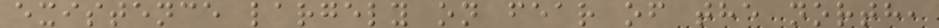existence largely on fear of the north,
